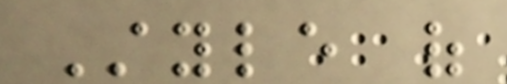Style of
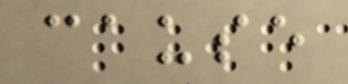cause
